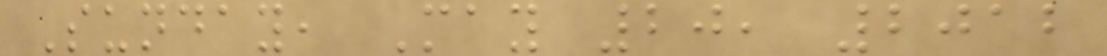Sunday, May 20, 2012
